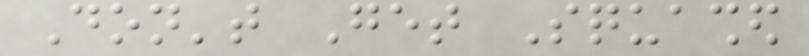Don't Get Squashed
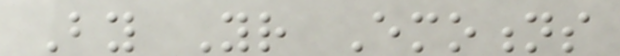By Your Emotions
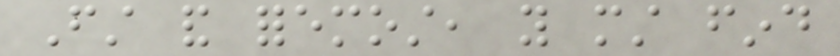First and foremost, you must find
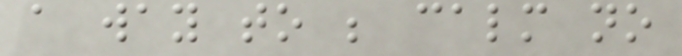a way to be calm no
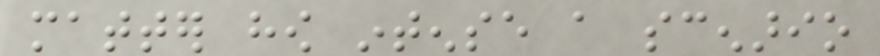matter how intense a scenario
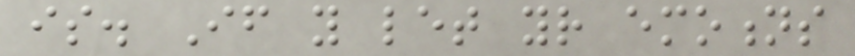is. If you let your emotions
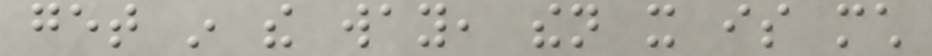get in the way, then it is much
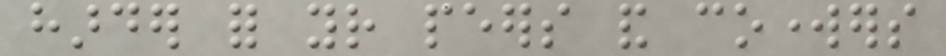harder for your peers and coworkers
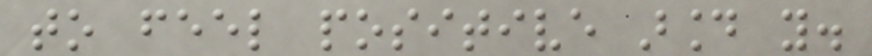to feel positive around you.
